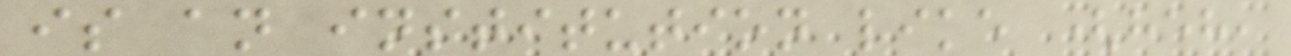is an institution like (heh,
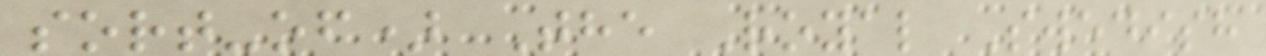sort-of) The Royal Swedish
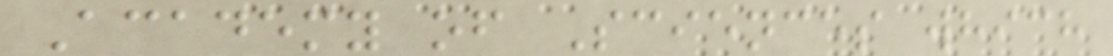Academy of Sciences which
